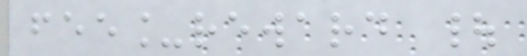fee_reward |
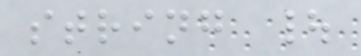string |
